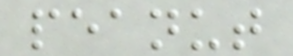peanut
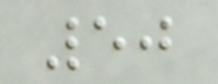50
